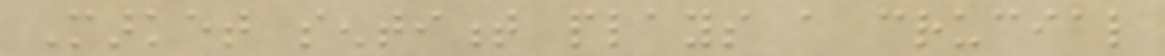Market sentiment plays a crucial
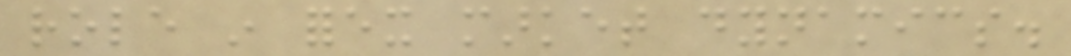role in forex market dynamics.
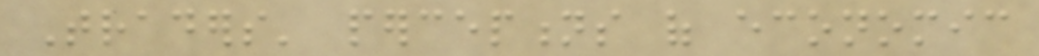Traders' perceptions of economic
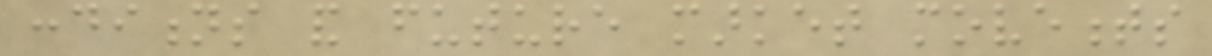conditions and future market movements
